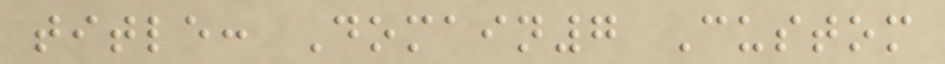title: Domain7 Custom
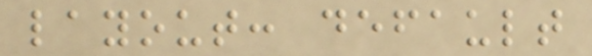layout: default
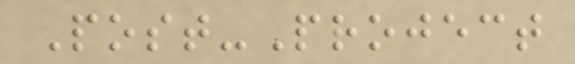Post-Project
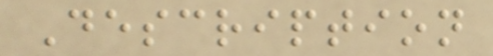Description
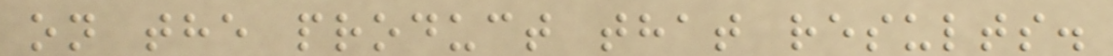on the product that results.
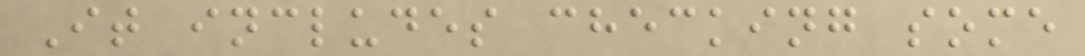It includes checking some
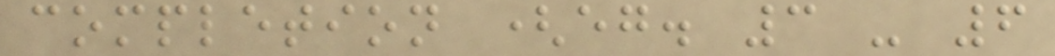completion (eg. 3 - 6
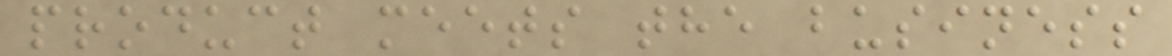product meets the business
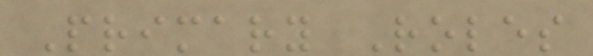Primary Roles
